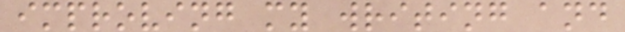improving my writing and
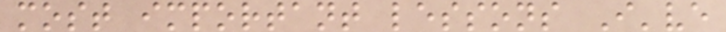most important lessons I've
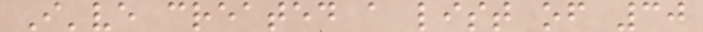I've created a list of 30
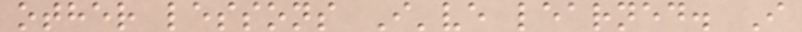other lessons I've learned. I
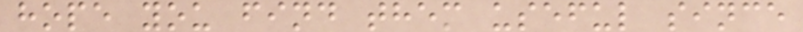hope you find them useful since
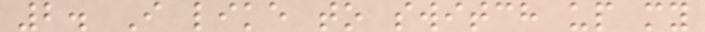2. I like to switch up my
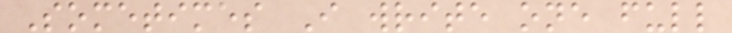Sometimes I write one full
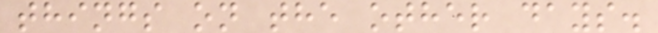things on the other days.
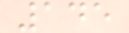145
